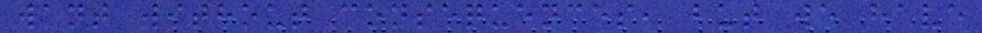want without consequences, but we have
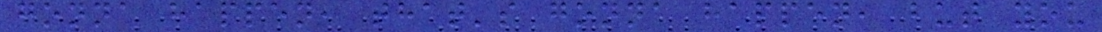gonna happen, that's gonna happen, but you
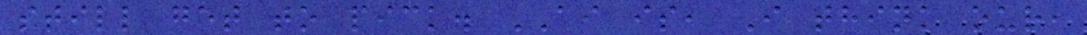still get to pick. AI is, I think our,
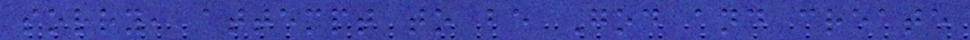sorry, attempt to be God and create
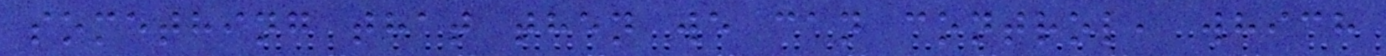something that then we can control, which
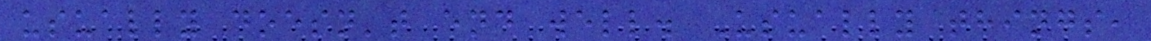usually doesn't end well. Usually things,
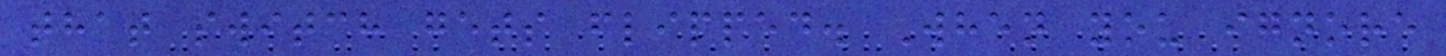that switch gets flipped. When you ignore
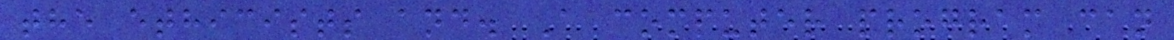the ethicists and. A computer program can
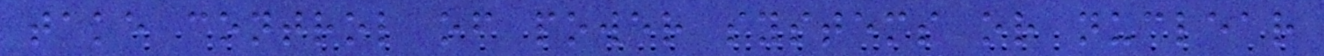take control of power systems or nuclear
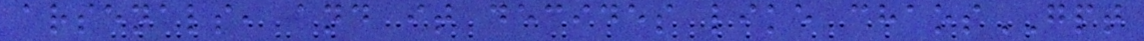arsenals, and it decides like chaosGPT
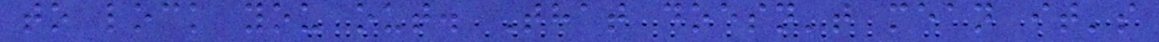to lock you out. That doesn't mean it's
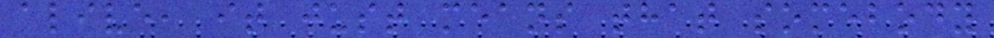alive, it just means that somebody
